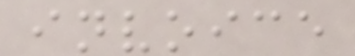invoice
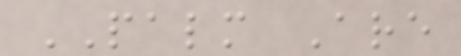PALM Are
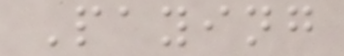Paying
